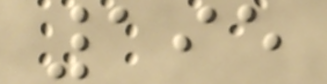195
